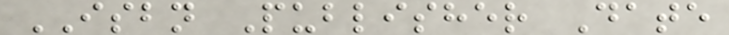ISBN Publisher Date
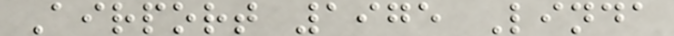Airport 1975 Linda
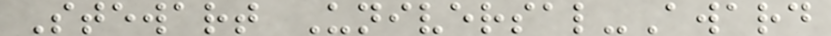Stewart Universal-Award
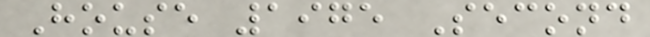House 1975 Second
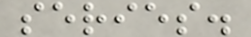series.
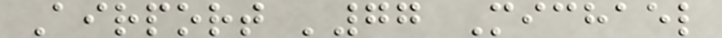Airport '77 Michael
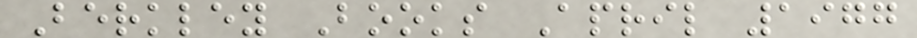Berkley Books April 1977
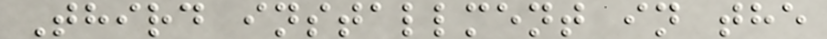Third installment in the
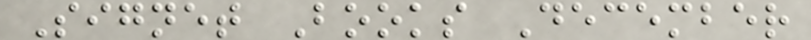Signet Books December
